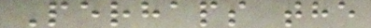Perhaps the
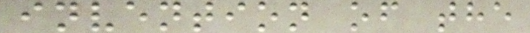invention of the
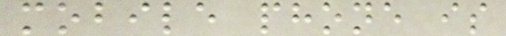mobile phone is
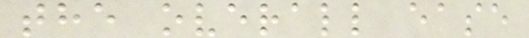the overall ease
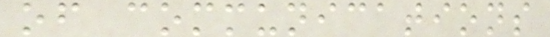of communications
